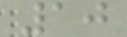10
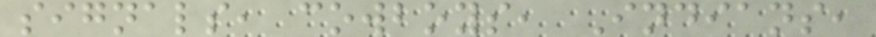signals, cowboys, Indians,
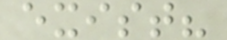exist?
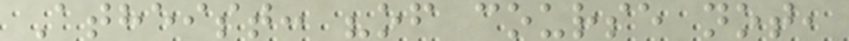Atheist: "of course not,
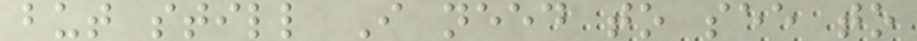but still I need to see to
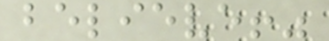believe!"
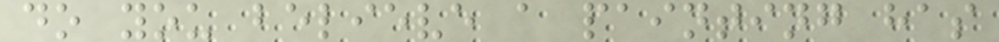do you believe a painting has
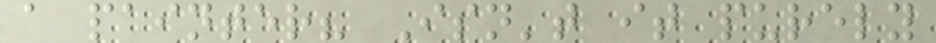a painter? Isn't it purely
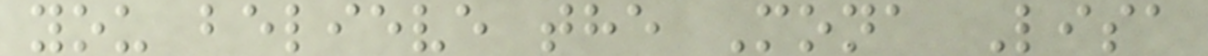you believe the Mona Lisa
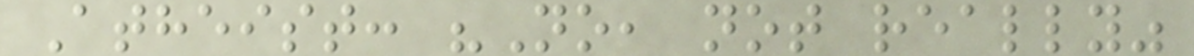Atheist: "No, not really"
